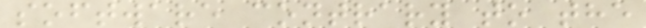software contrary to the
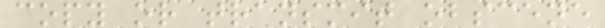copy or transmit obscene
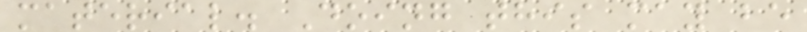material. Doing this may be
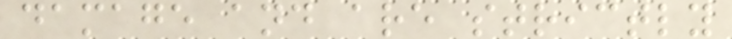damage and are strictly
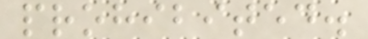prohibited.
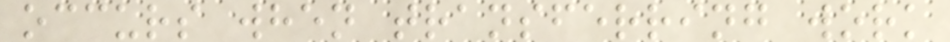occurs when transferring work
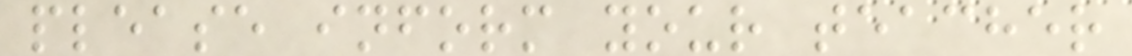please inform your teacher
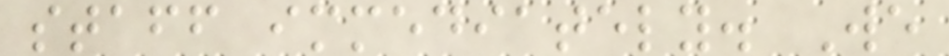staff immediately. We
